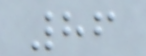86
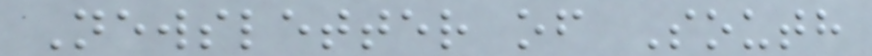Newsletter of South
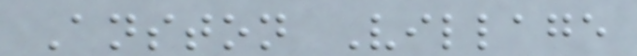Anston Village
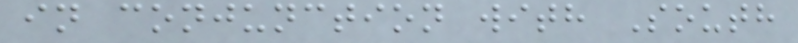in conjunction with South
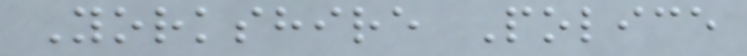Yorkshire Police
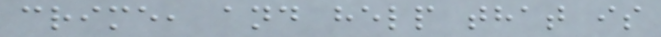crime, and help that is
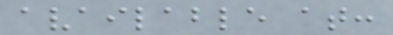available at:
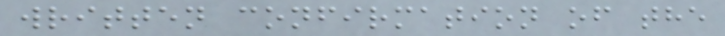written confirmation of the
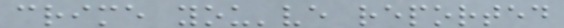crime you've reported
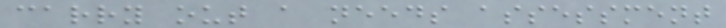carry out a needs assessment
